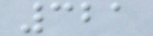321
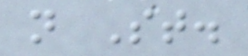n St.
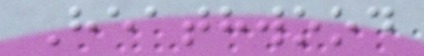Heathwood
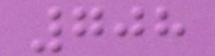708
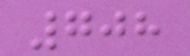708
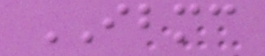IBMC
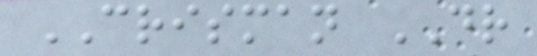CRISMAN DR
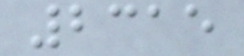2315
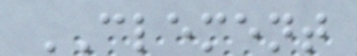CLEMENT
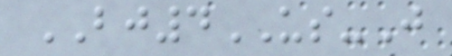BJ4US-J
